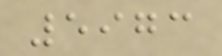5973
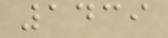1439
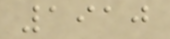1910
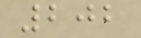202
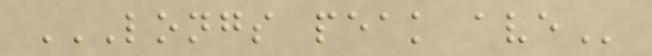LONGS PEAK AVE
